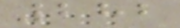282
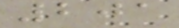201
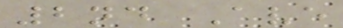2nd Ave
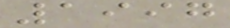1997
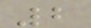2
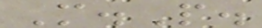M.P.
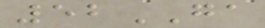52GA
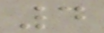4
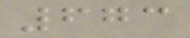673
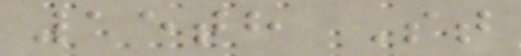15th St
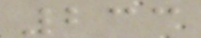233
